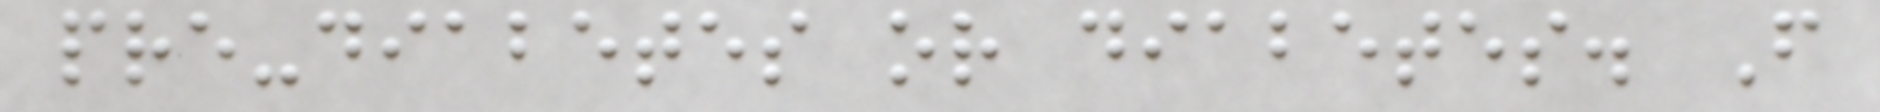pre-diabetes or diabetes. From
